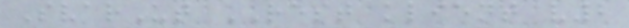SvarUt REST klient v2
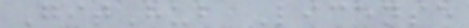GitHub License
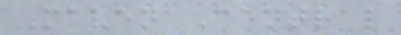Maven Central
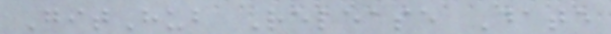GitHub Release Date
